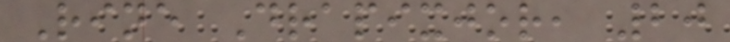Rine Drapixjor, 20
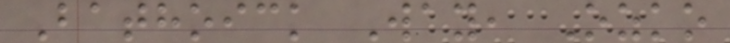Bathoick Way, Ozko
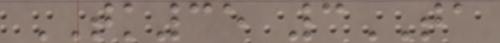TK35 3TA
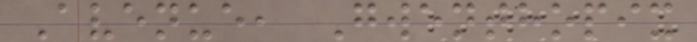Avenue, Gwenthopix
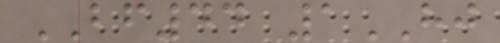BF44 1HJ
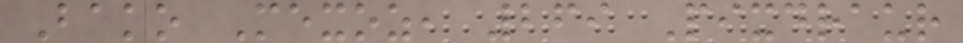Bako Mexoz, 269 Pixdraur
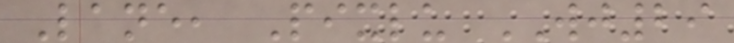Lane, Pixlu WJ29
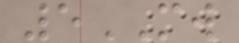5MW
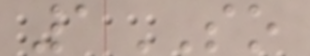1SO
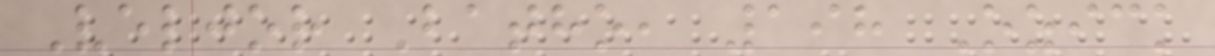Veljor Batho, 198 Ozick
